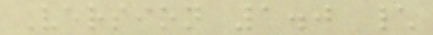Version 1.0 \
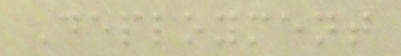Deployment
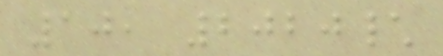10, 2020\
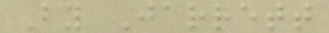By Jarrett
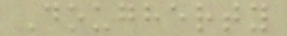Dougherty
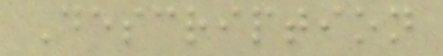Description
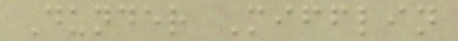Dunder Mifflin
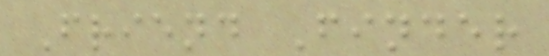Friend Finder
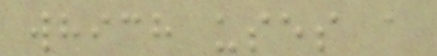which uses a
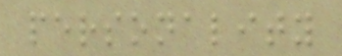personality
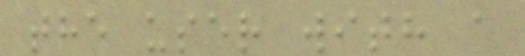the user with a
